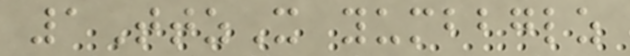1TtzX yumbbglz
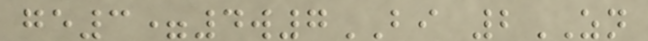ge3=4w7BI 2ZN
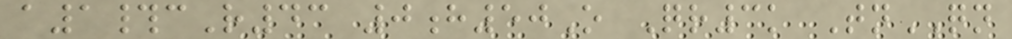a1#cR43 0h50O Qr3k TnQN
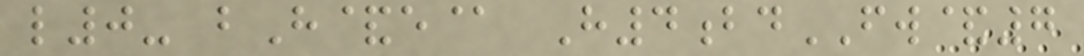l0- bH&e@ H4bdFW&7
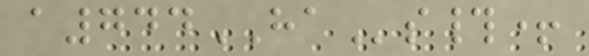a744HAs#+
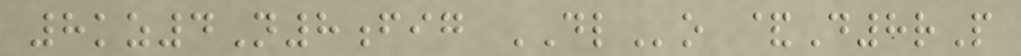8kz4N8fig DLo &D8rP
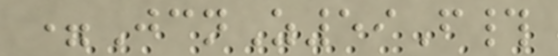=JcnZ59F#
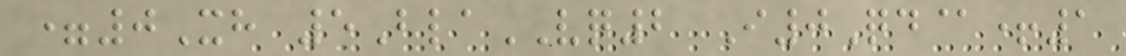=0Xh 5BlaVQ2 I0Qd@+1
